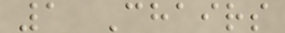1 Chairs
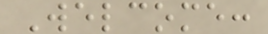Welcome:
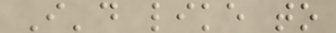I'd like to
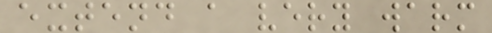extend a very warm
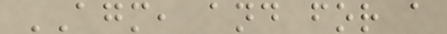AGM, and for a
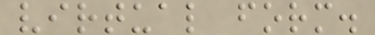virtual form.
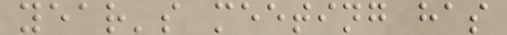year's meeting has
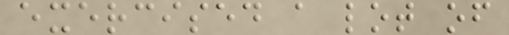exercised a lot of
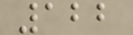122
